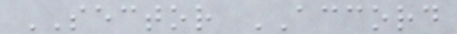SECTOR ACCORD
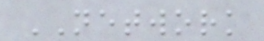NETWORK
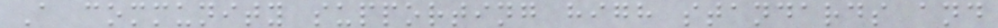A community supporting high standards and
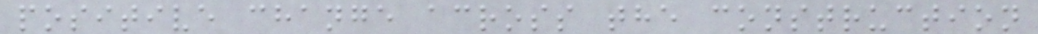positive change across the construction
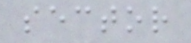sector
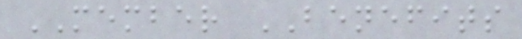MEMBER BENEFITS
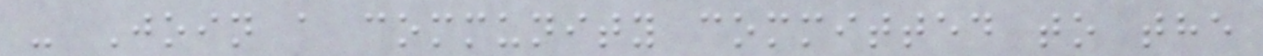- Join a community committed to the
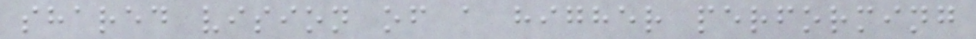shared vision of a higher performing
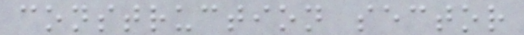construction sector
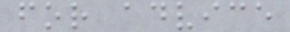for advice
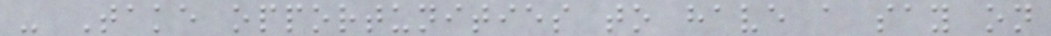- Take opportunities to have a say on
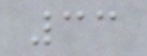33
